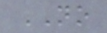NO
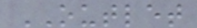OUTLET
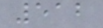512
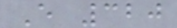E 320
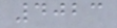4023
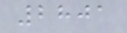2801
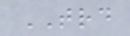TRD
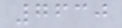7630
